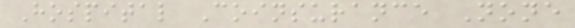Hospital Coinsurance None
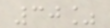30%
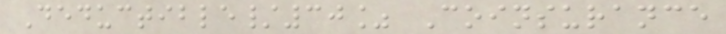Deductible/30% Coinsurance
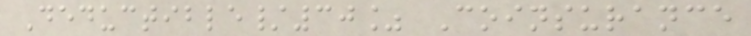Deductible/30% Coinsurance
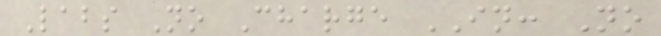Labs No Charge IN: No
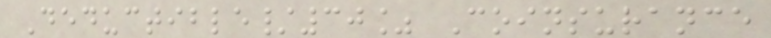Deductible/30% Coinsurance
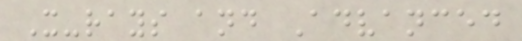X-rays and Advanced
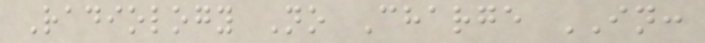Radiology No Charge IN:
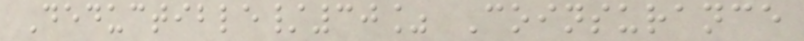Deductible/30% Coinsurance
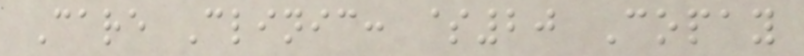Care Clinic: $20 Copay
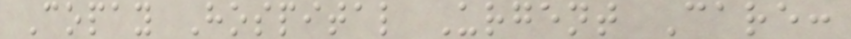Copay Hospital Urgent Care:
